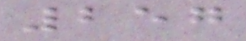257
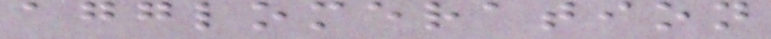agglomeration
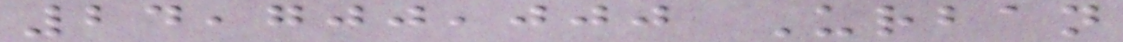24,700,000 Urban
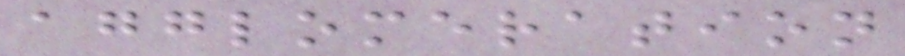agglomeration
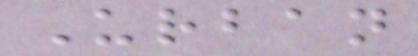Urban
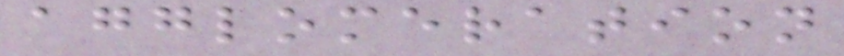agglomeration
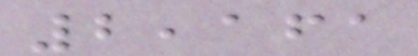2,161
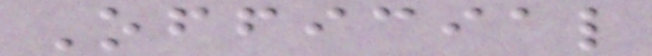Official
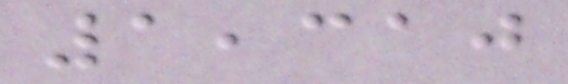1,310
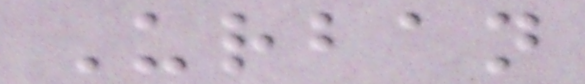Urban
